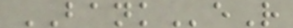BANKeR
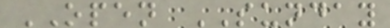OPEN SUNDAY
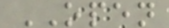OPEN
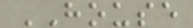HOUSE
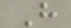H
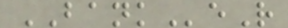BANKeR
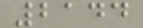2144
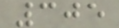305
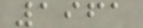1961
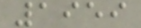1959
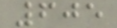605
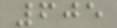605
